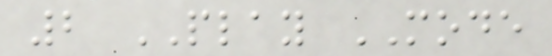2 PLAY MODE
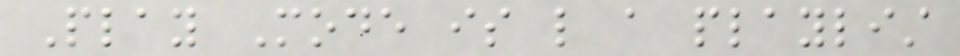Play Mode is like a playlist
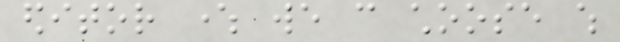editor where we can choose which
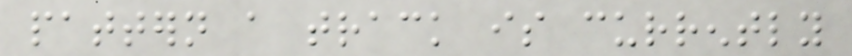pattern a track is currently
